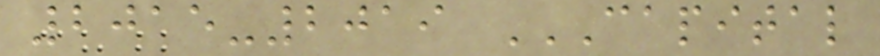2015-2019 CAPITAL
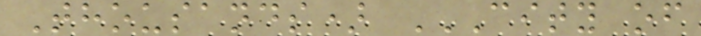Thousands) CITY OF
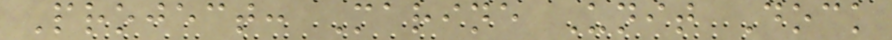Project: Marine Unit Dock
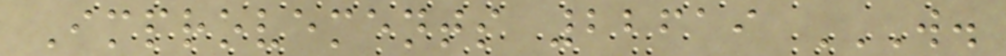Improvements 22619 W.
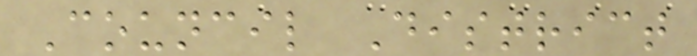Council District
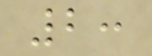2:
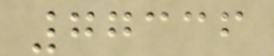77336
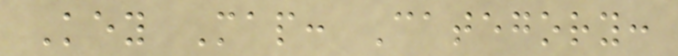Key Map: Category:
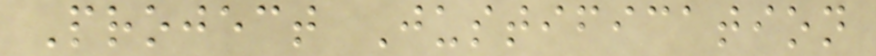Project Justification
